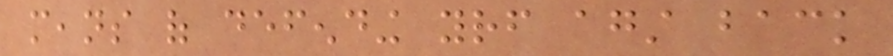means of defending yourself against back
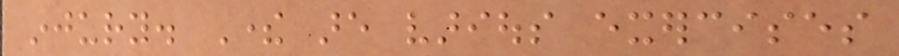injury. There are various exercises
